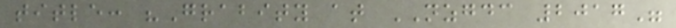title: "Grabity at NZGDC 2017"
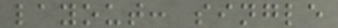layout: single
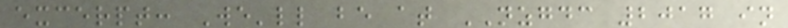excerpt: We'll be at NZGDC 2017 in
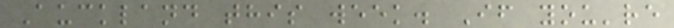Auckland this week. If you're
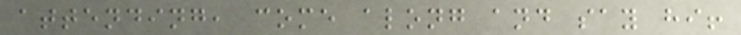attending, come along and say hi!
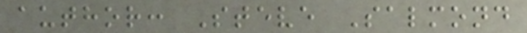author: Steve Salmond
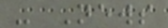- News
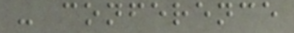- conference
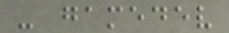- gamedev
